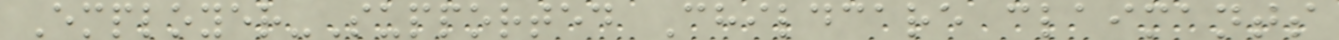Employer-Supported Childcare claimants
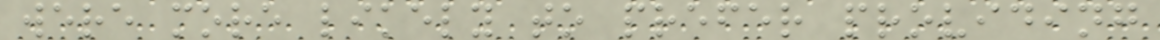were more likely to prefer providing
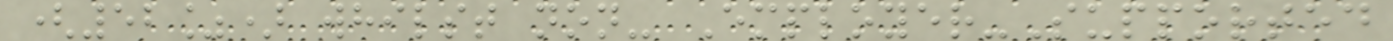(52%) whilst non- Employer-Supported
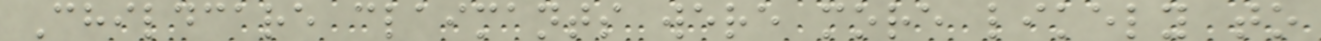Childcare claimants were more likely to
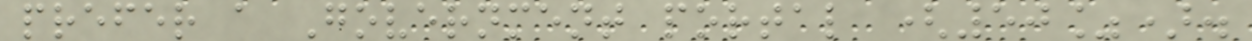prefer a Government portal (50%).
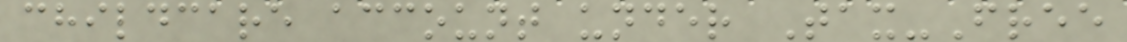childcare account under Tax-Free
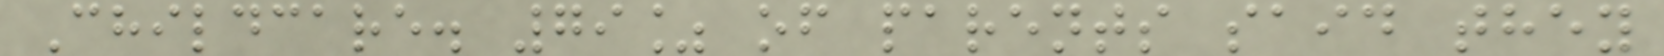Childcare. 79% of parents said they
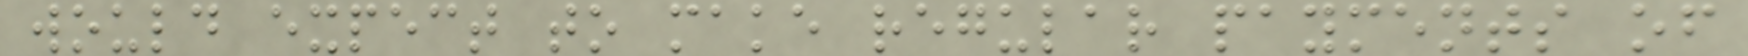would expect to make regular payments of
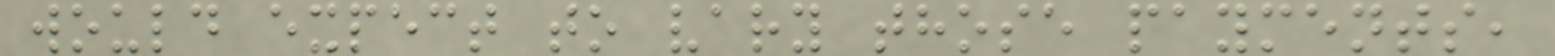would expect to vary those payments,
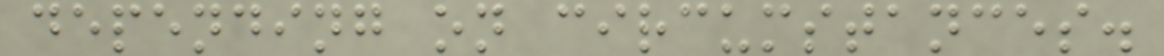depending on circumstances.
